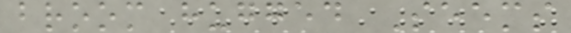broom hugged Seems
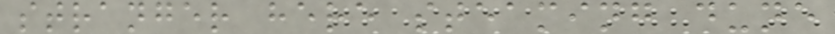stranger here steaming dune
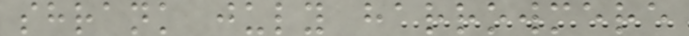shrank july harrowmere
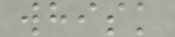whisk
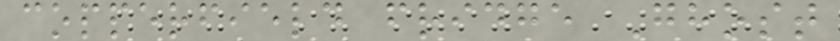copperfield fridge Ghost
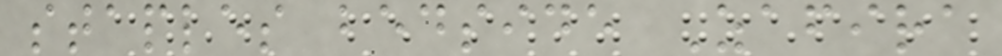staples bedside Zafira
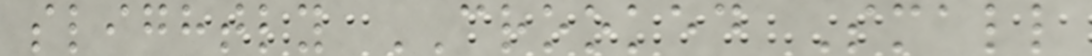slightly CROOKED Small
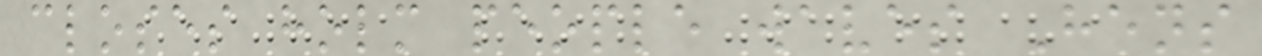closes holm people waves Hens
